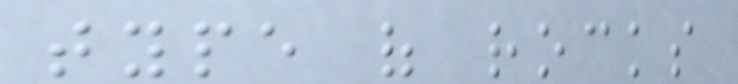type of rocks
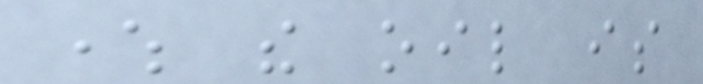where the oil is
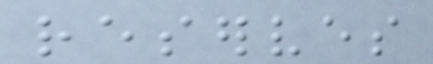reserves
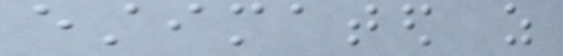estimated as
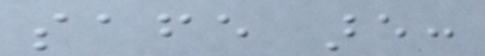safe are:
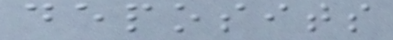deposits
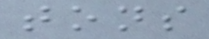tons
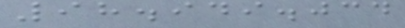98.949.034
